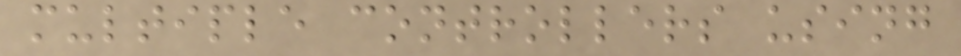multiple controllers using
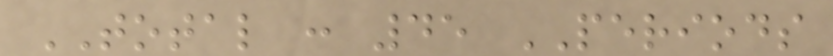TOTAL : 45 PERIODS
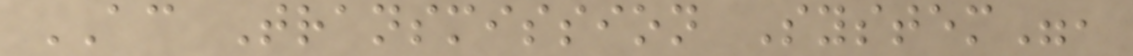AC Transmission System",
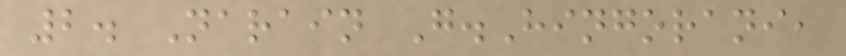2. Narain G.Hingorani,
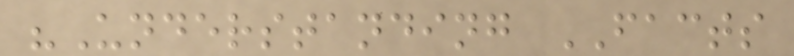"Understanding FACTS
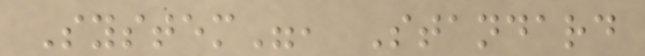System", Standard
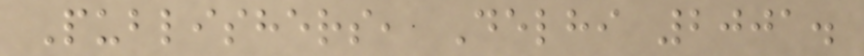Publishers, Delhi 2001.
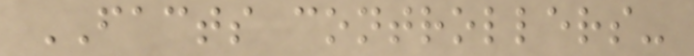FACTS controllers-
